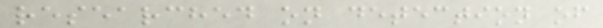researched on detection of
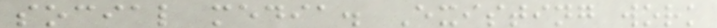social media. Existing work
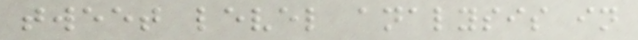tweet level analysis in
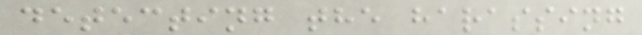detecting the harassing
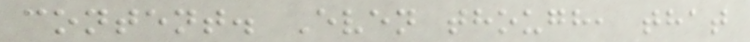content. Even though, that
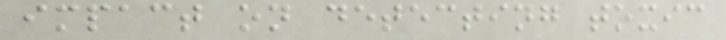impact on detecting toxic
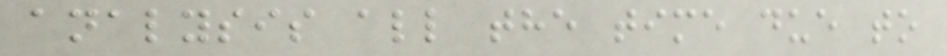analysis all the time due to
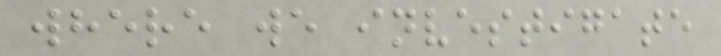where we investigate
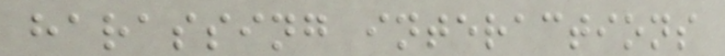harassing interactions
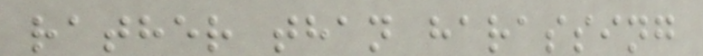rather than harassing
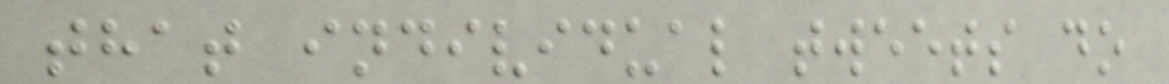that individual tweets do
